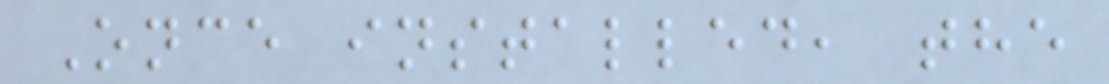Once installed, the
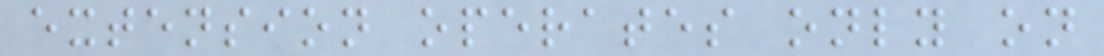extension operates only on
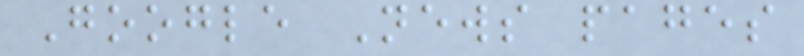Google News pages
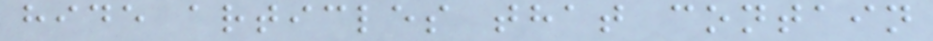hide articles that contain
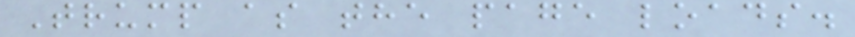Trump as the page loads.
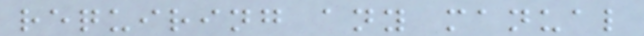requiring any manual
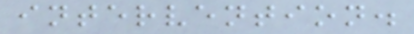intervention.
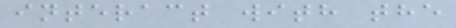interact with the
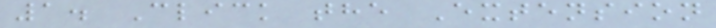1. Click the Extension
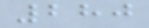280
